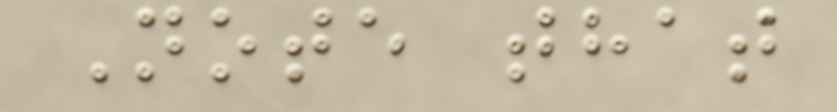Note that
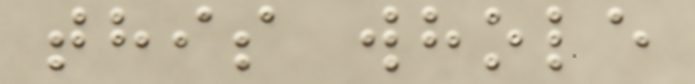this whole
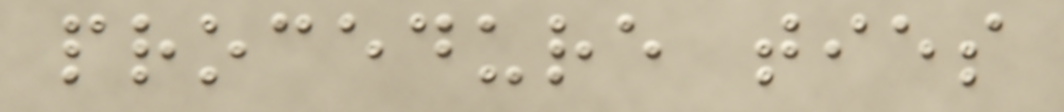procedure ties
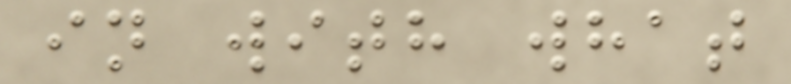in with what
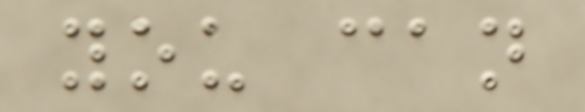you can
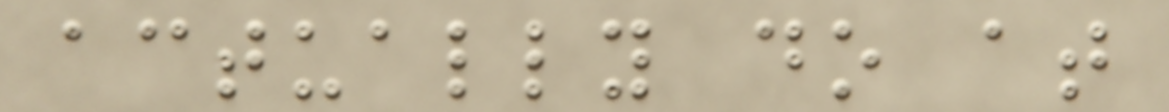actually do at
